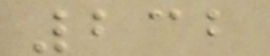232
